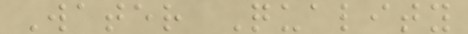Water Quality
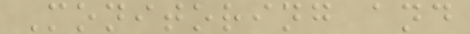Monitoring and
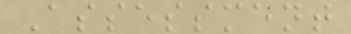Assessment
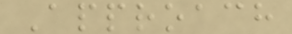Approach
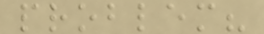problem?
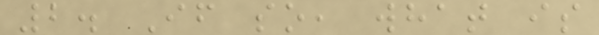2. If so, what is
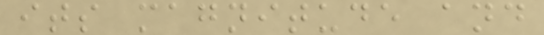its magnitude and
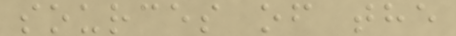sources of the
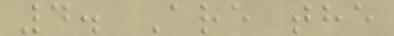4. Are the
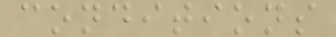conditions
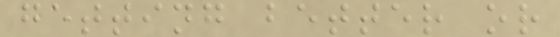getting better or
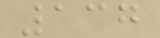137
